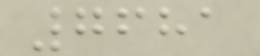7681
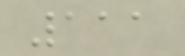111
